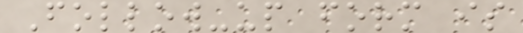Follow-up form is
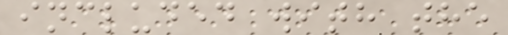included with the
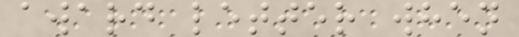award letter when
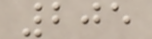205
